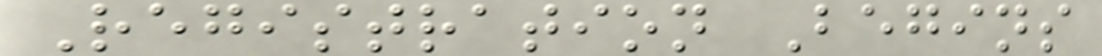Registration Begins
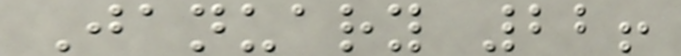January 22!
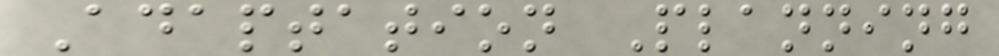Adaptation Planning
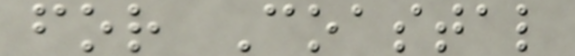for Coastal
